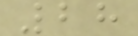28
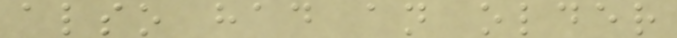also had an older
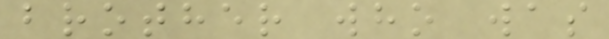brother who was
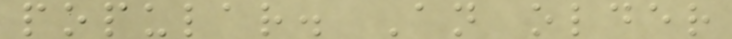popular. An older
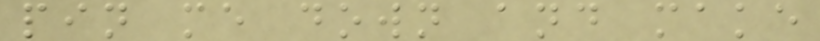pin me down and make
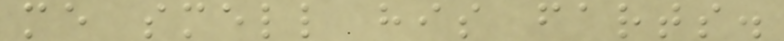me smell his farts.
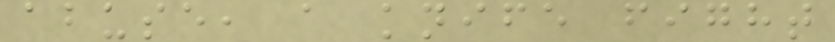abuse, a knife fight
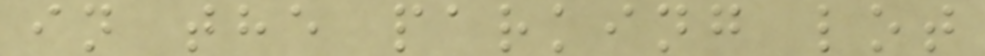in the parking lot
